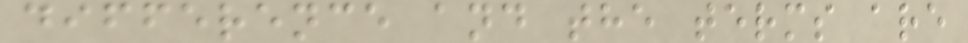difference and the terms are
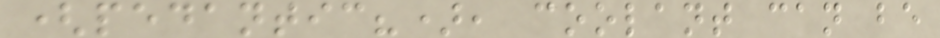(pedantic?), coolant can be
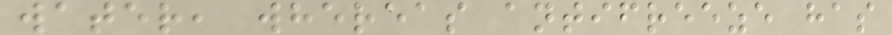water, whereas antifreeze has
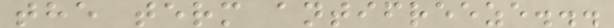the term antifreeze...
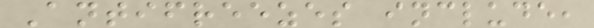Antifreezes include,
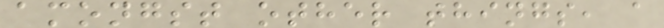amongst other things, a
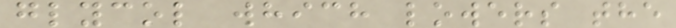glycol which lowers the
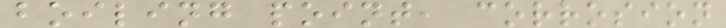boiling point, corrosion
